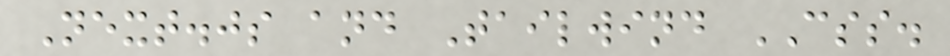Next.js and Tailwind CSS.
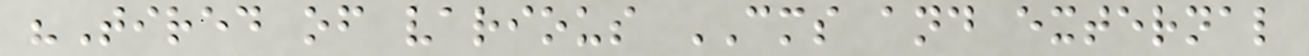"Tired of various CMS and external
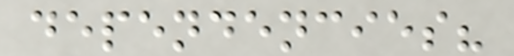dependencies?
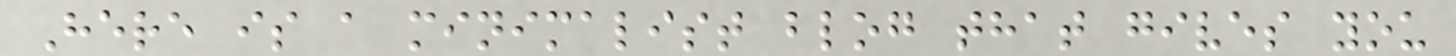Here is a minimalist blog that gives you
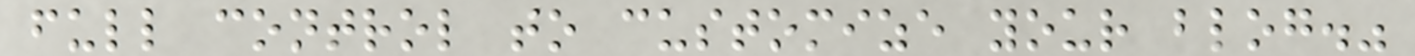full control to customize your blog."
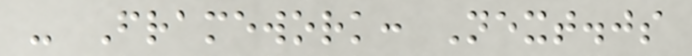- Framework: Next.js
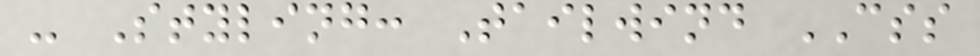- Styling: Tailwind CSS
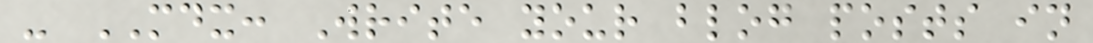- MDX: Write your blog posts in
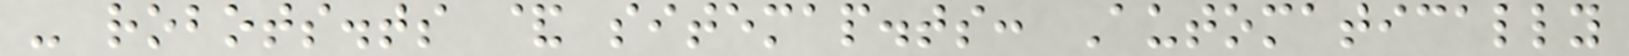- robots.ts & sitemap.ts: Automatically
